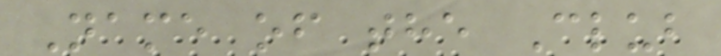Name of the Club
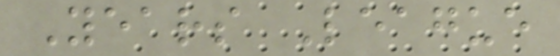Years League
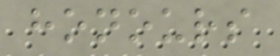honours
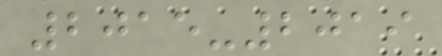2015-2019
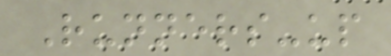Runners-up
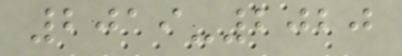2019-2020
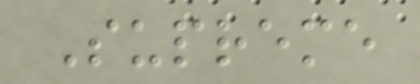Supreme
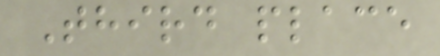Third place
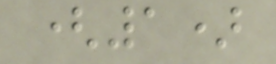(1)
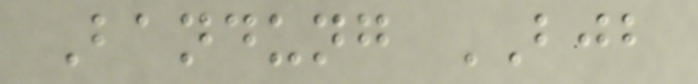Bandung BJB
